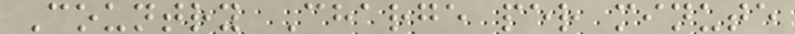Country Charge per minute
